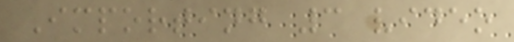Importing 3 video
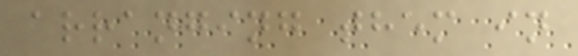arranging them in
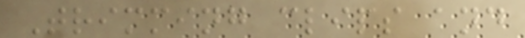Trimming clips and
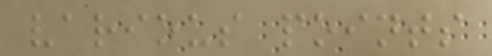various points
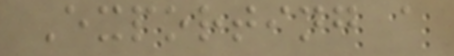Exporting a
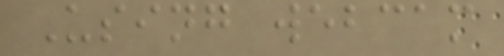Using webcam
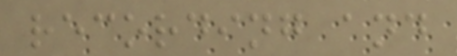recording and
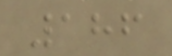186
